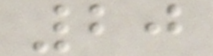20
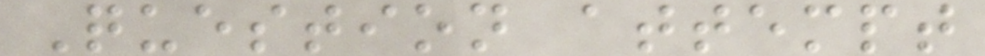Question attempt
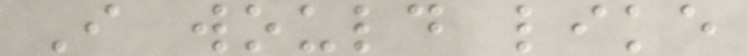I would like
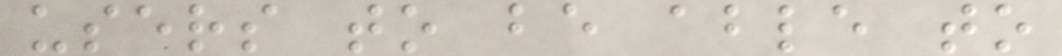users to be able to
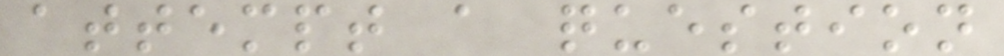attempt a question
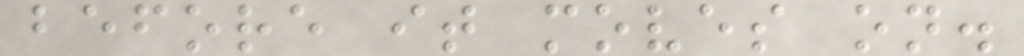before it moves on.
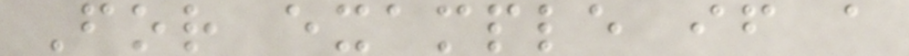For example if a
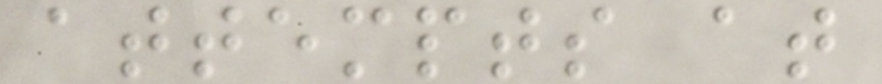attempts at
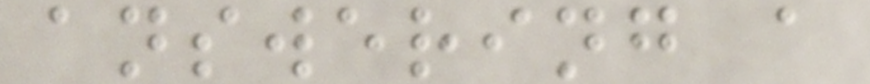answering a
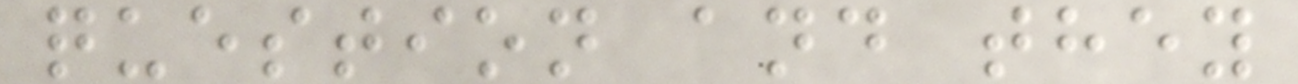question and they
